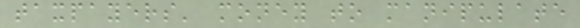taxpayers' money to manipulate
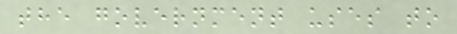the government uses to
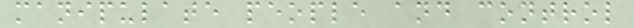manipulate people and control
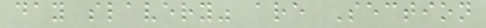day slavery" are Section
